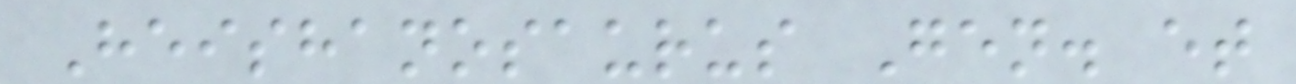Heishanosaurus Gen. et
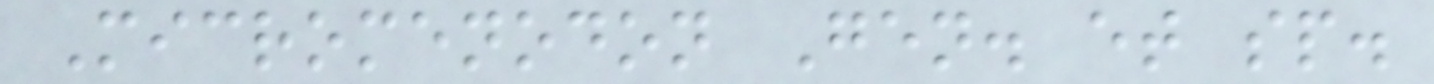Micromenodon Gen. et sp.
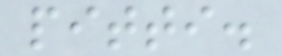pitti.
